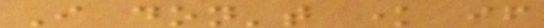I don't know if
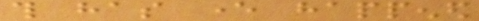this has ever happened
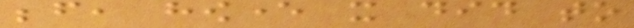before, however it did to
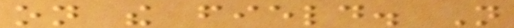on the field. Not
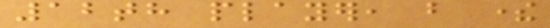12th player, but there
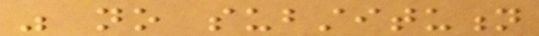was no substitution
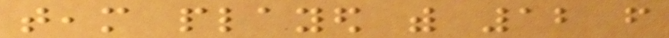team played with 12 from
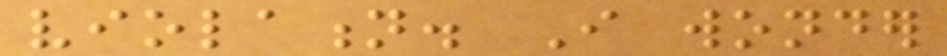violation. I wonder
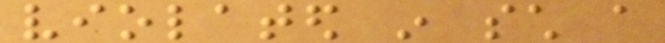violated in such a
